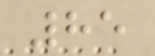85
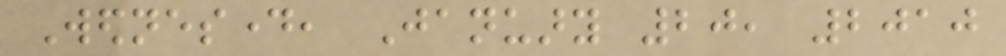Wednesday, January 20, 2010
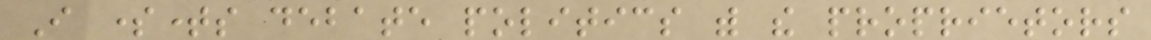I sometimes debate politics with the proprietors
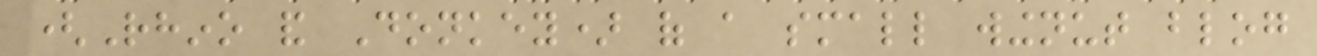(Rhino and Donkey) of a small wingnut blog
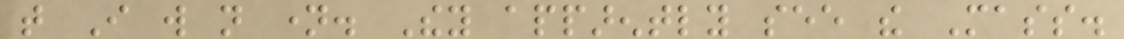that I will not name. They apparently see the Mass.
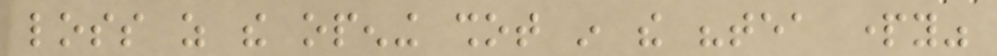loss as the opening shot in the "tea party"
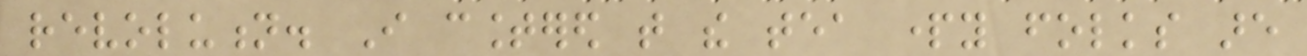revolution. I countered that the tea party folks are
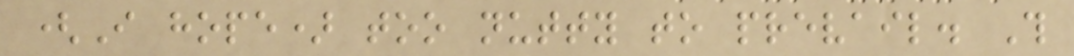(I hope) too nutty to prevail. This
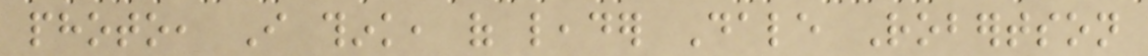photo, I think, of leader Dale Robertson
